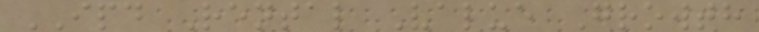IPD Rental Value Growth
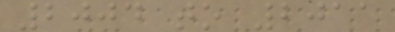2004 to 2011
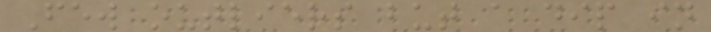Few outliers but a dip in
